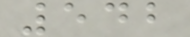542
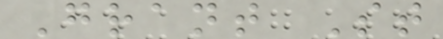Grant St
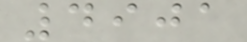4901
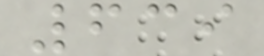639
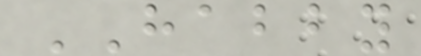HABBY
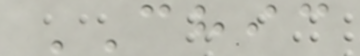CHIC
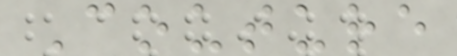Couture
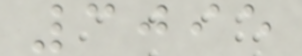3095
